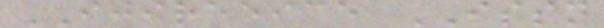IJIREEICE ISSN
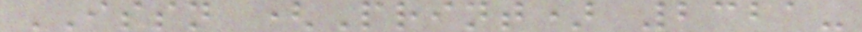ISSN (Print) 2321-
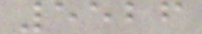5526
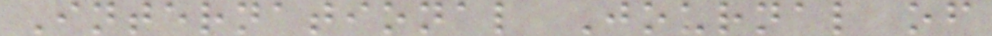International Journal of
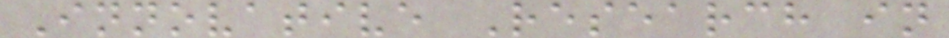Innovative Research in
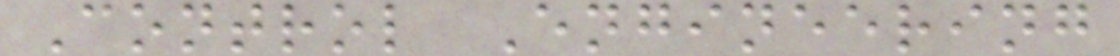Control Engineering
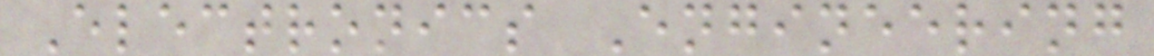Electronics Engineering
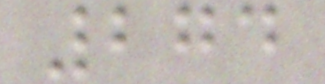274
